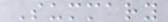Summary
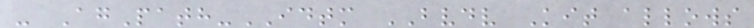- AgPath-IDTM BVDV Kit allows
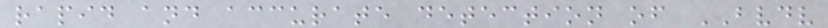rapid and accurate detection of BVDV
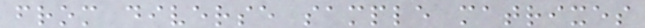from diverse sample matrixes
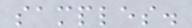samples.
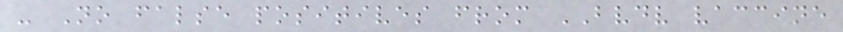- No false positives from BVDV vaccine
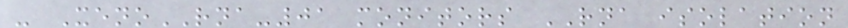- XenoRNA-01 monitors RNA isolation
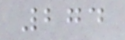274
